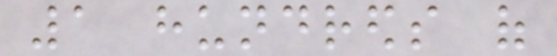1 hundreds of
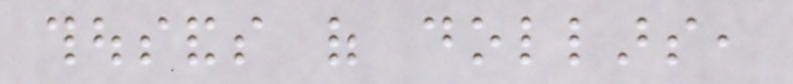thousands of dollars,
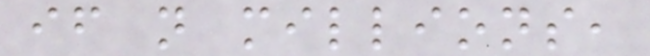if not millions,
